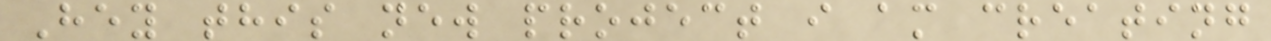Hey this new project i am creating
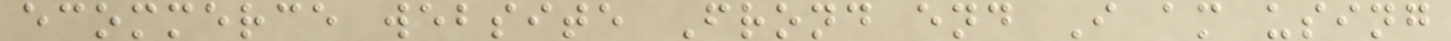ecommerce website Frond end I am using
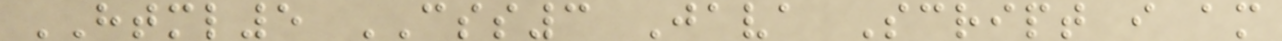HTML5 CSS3 Java Script i am
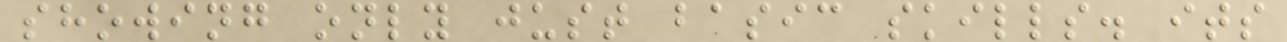showing only just basic skills. its
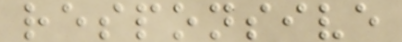responsive
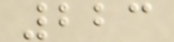223
